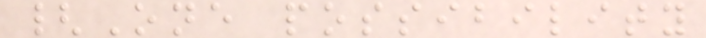{One possibility
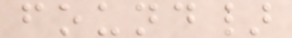found}
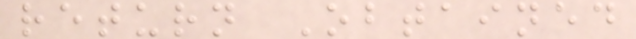return Obtained
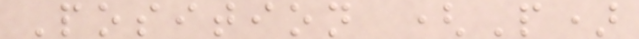Position (P)
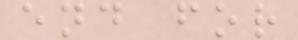end for
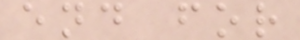end for
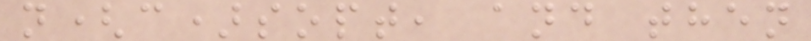n(c)sopt, and then
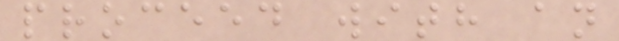proceed with an
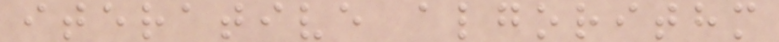iterative algorithm
